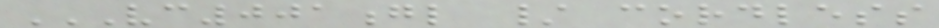VC001GL / CORDLESS
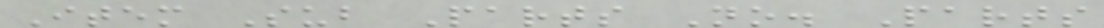Item Sub Parts No. Parts
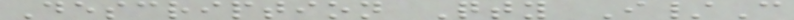Description Qty I/C
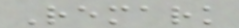Remark
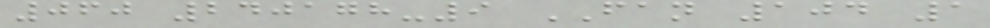060 240178-9 FAN 104 1
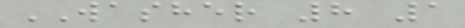WASHER 8 1
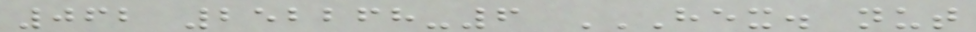062 252268-6 HEX. NUT
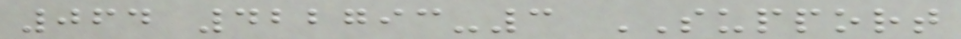064 422793-3 SUPPORT
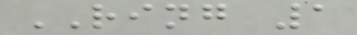RING 1
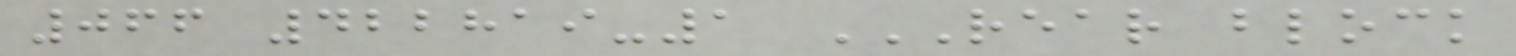066 422819-1 REAR BLOCK
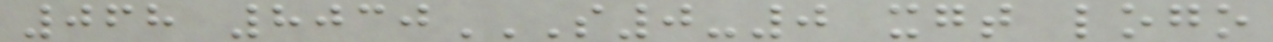068 8030S0-0 XGT LOGO
